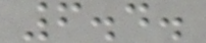6.4.
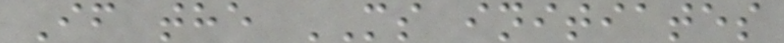If the MS initiates
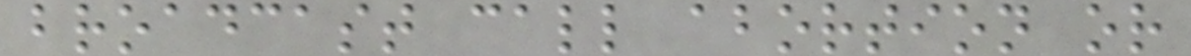broadcast call abortion or
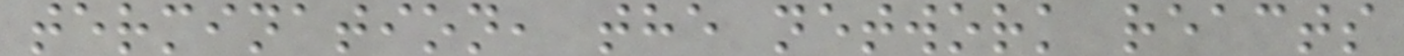termination, the network reacts
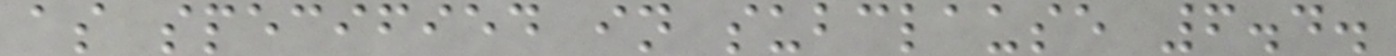as specified in subclause 6.4.
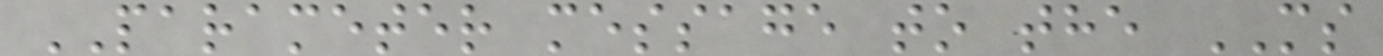PARAMETER message to the MS
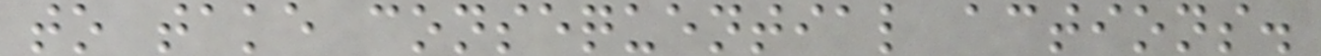to take consequential actions.
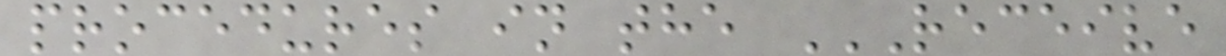procedures in the RECEIVE
